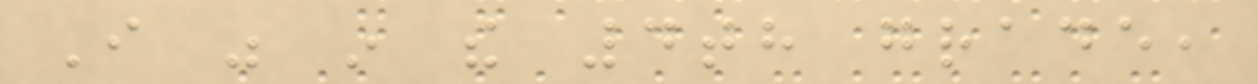I was in the 4th grade,
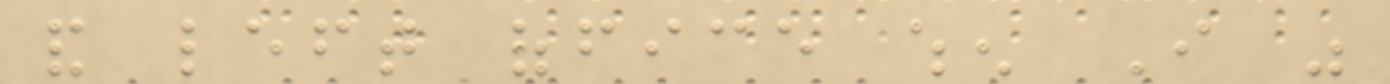and left office when I was
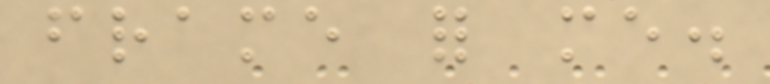frame for me.
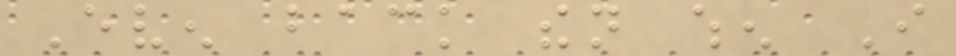Even back then when I
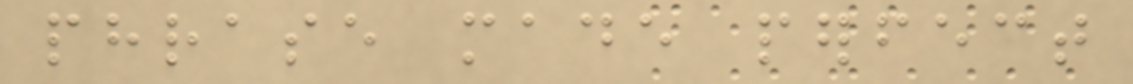phrase made perfect
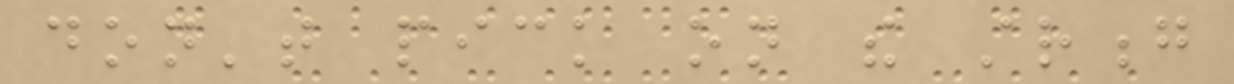don't pick on the strong
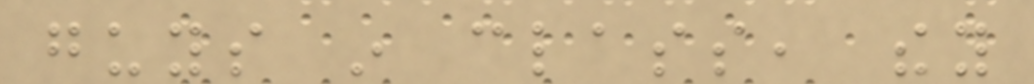guys in class, they
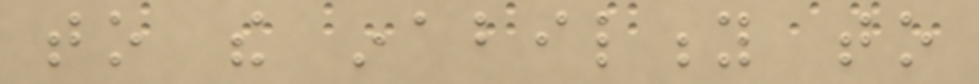to the inability to
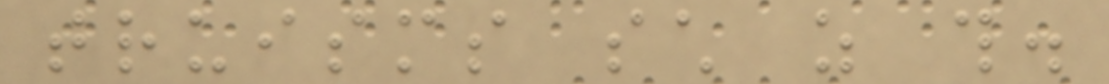truisms such as this.
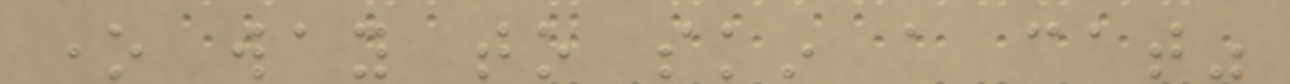one way to skin a cat"
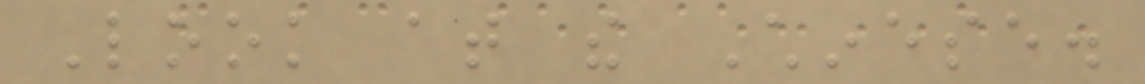Look at the Chinese.
